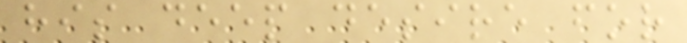his deep desire for
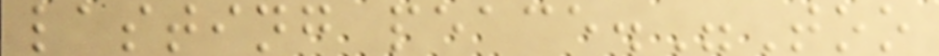lasting peace."Too
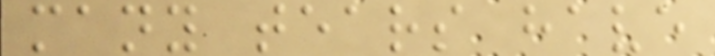many tears have
